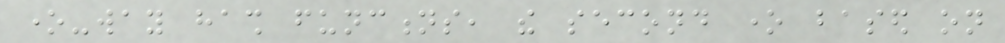one-way hash functions, the second one based on
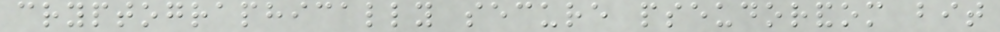cryptographically secure pseudorandom bit
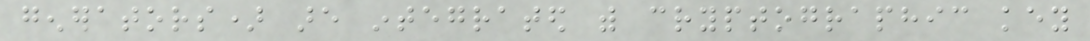generators) are integrated with cryptographic key
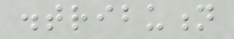distribution
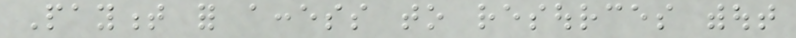Payment for access to resources without
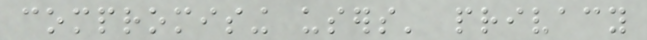compromising users' privacy
